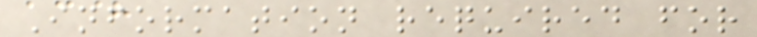Information required for
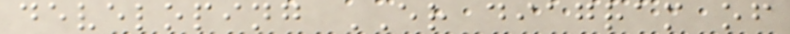developing ER diagram of
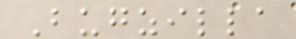Bugzilla
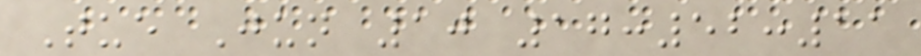Tue Jun 10 17:52:11
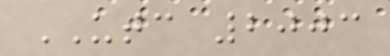UTC 2003
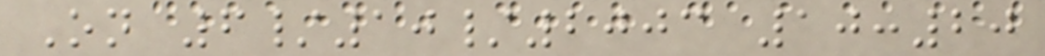On 6/10/2003 10:20
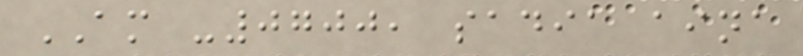AM -0700, sadia aina
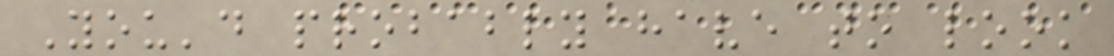You'd probably have to look
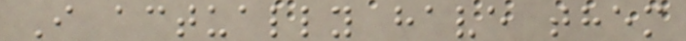I actually have them
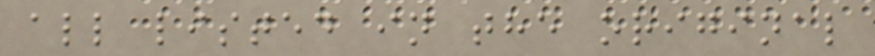all listed in the original
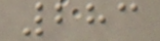283
